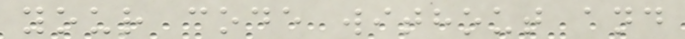your code without and
